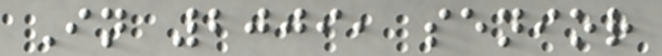In 2009, senior
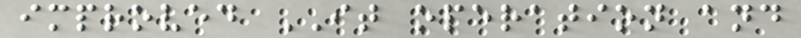improved IT operation and
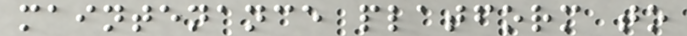maintenance platform to
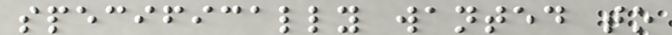specifically wanted to
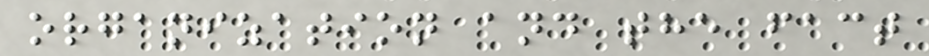organization and the fact
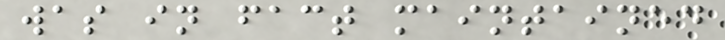was in fact maintained
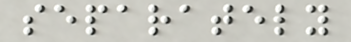separately
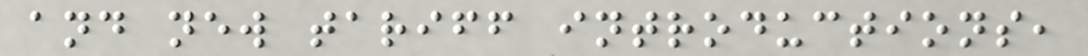and new tariff introductions,
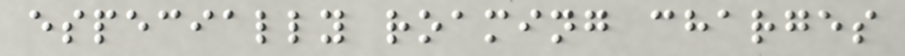especially roaming charges
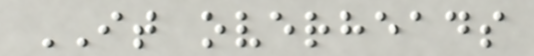IT overheads
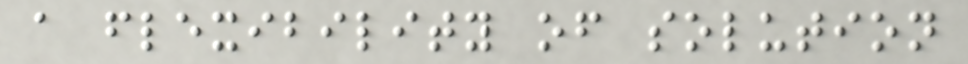a flexibility of solution
